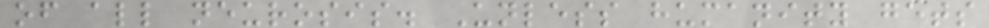of all neurosis. Unless humanity gets
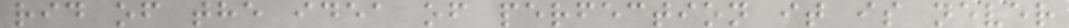rid of the idea of perfection it is never
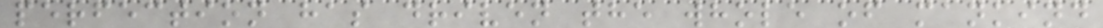perfection has driven the whole of mankind
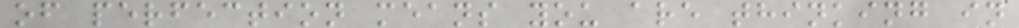of perfection means you are thinking in
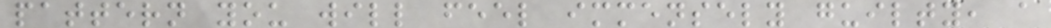pattern you will feel immensely guilty, a
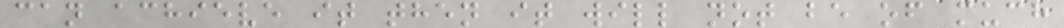can achieve it then it will not be of much
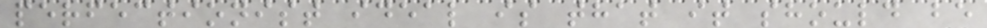perfectionist ideal is that it should be
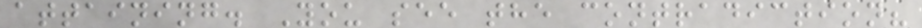attaining. You see the contradiction?
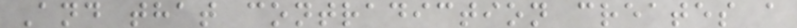And that contradiction creates a
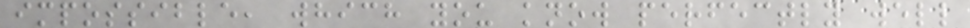impossible, which you know perfectly well
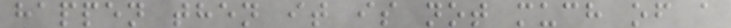happen then it is not much of a
